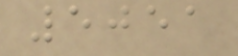5051
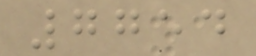7754
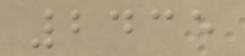2435
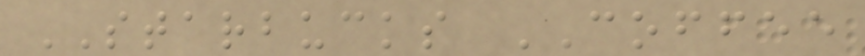STARBUCKS COFFEE
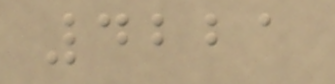4221
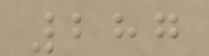287
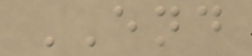END
